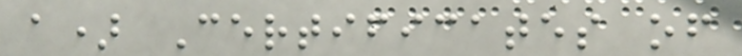a) Certificates of
